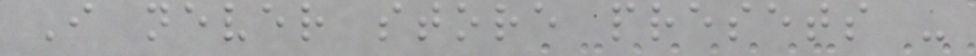I never store presets -
